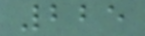225
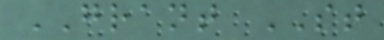GRANT ST
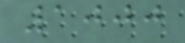1000
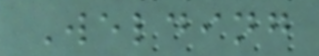Welding
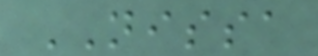NISSA
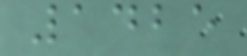1425
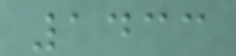1433
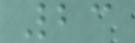23
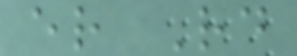er Rd
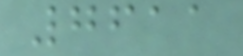7611
